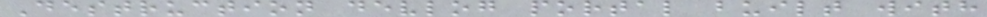Destruction devlog portal built with
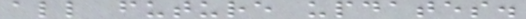all future updates.
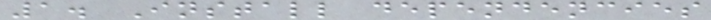1. Install dependencies
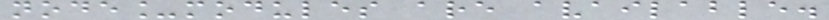node_modules are available.
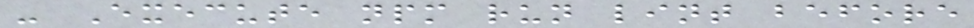- Execute npm run lint before
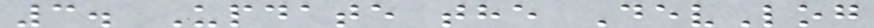3. Update the DevLog
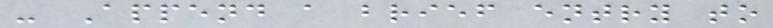- Append a brief entry to
